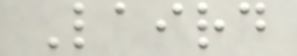Laird
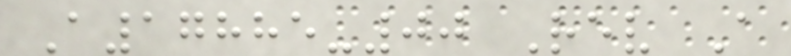A17885-00 Rev A
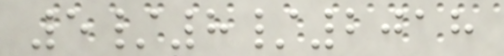5/8/2018
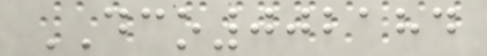DCO002184
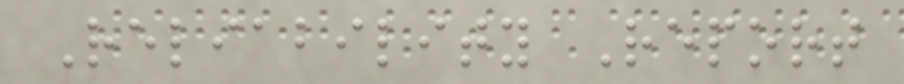Reliability Report
